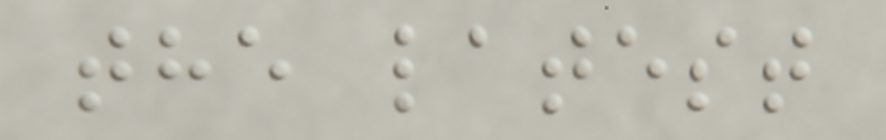the latest
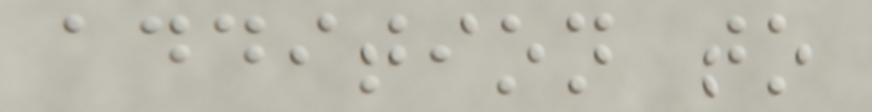addition to
